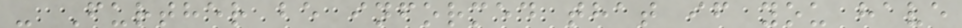- Further be informed that if you have
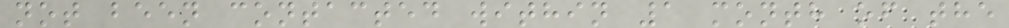not been contacted within 1 month of the
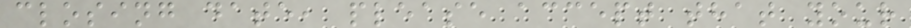closing date, please accept that your
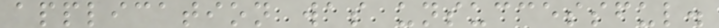application was unsuccessful.
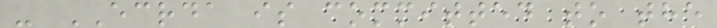- ECRDA is committed to the
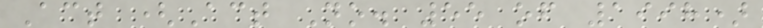Act (Act No. 55 of 1998)
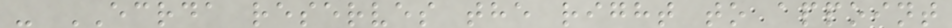- ECRDA reserves the right to appoint
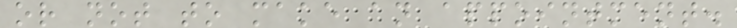or not to make an appointment.
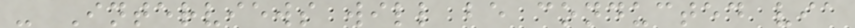- Interviews will be conducted via
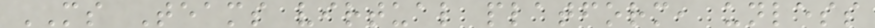MS Teams virtual platform, unless
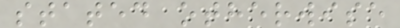stated otherwise
